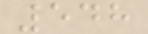548
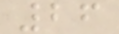26
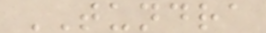TUNDRA
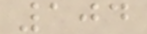104
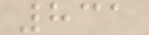831
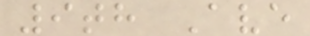9th Ave
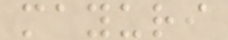mayuri
